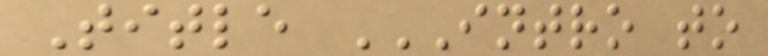Title INTRO TO
